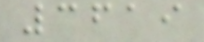3619
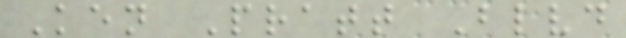Ken Pratt Blvd
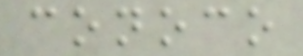conoco
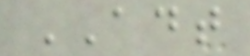ADT
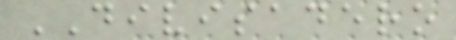DIVISADERO
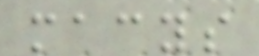macys
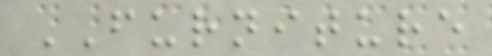FURNITURE
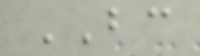BC
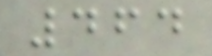464
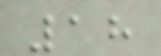18
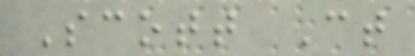Scott Ct
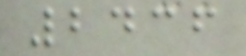2436
